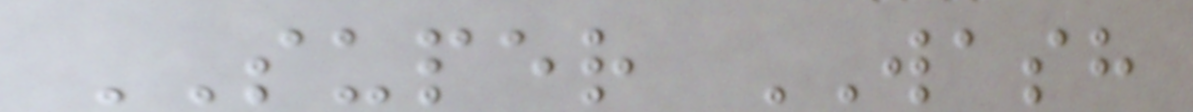SUPER WASH
